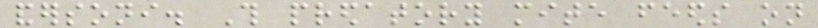andersoni. This predatory mite feeds on
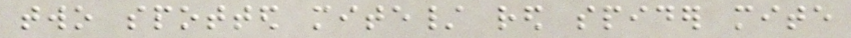two spotted mite/ red spider mite
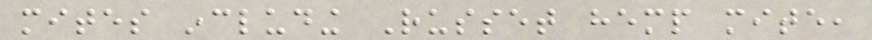mites including Russet hemp mite,
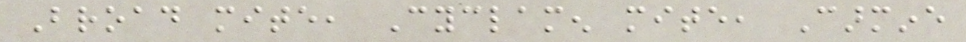Broad mite, Cyclamen mite, Carmine
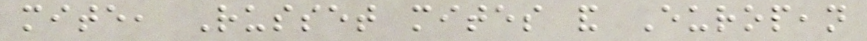mite, Russet mites and European
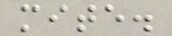mite.
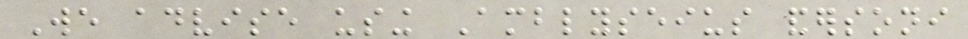We advise using Amblyseius andersoni
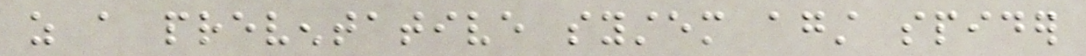as a preventative system against spider
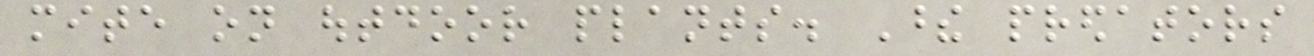mite on outdoor plants. These predators
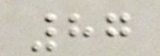87
